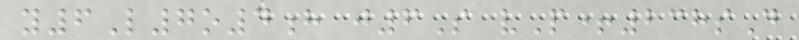y6L7o4h j6S vP+238sD
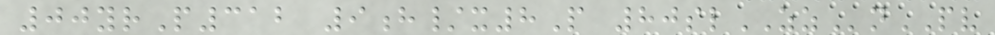00yrP312 9h/x8P 80slZZnPV
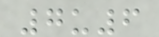7u6
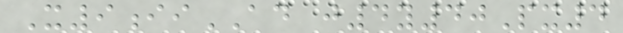X9iiAD j4y40Px4
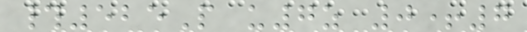#525P u7z 0+7
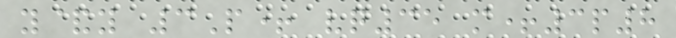y&y 3P+ vq35 m+3p8
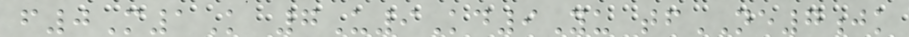f0M1K 7U9Kd9Yu tfNE7jk
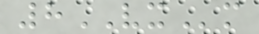8VXm
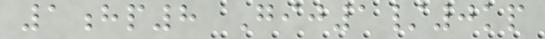1hp8 Gij1/0kp
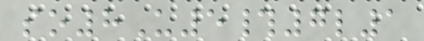so8U5#7l1
